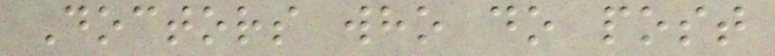Doctors who do post
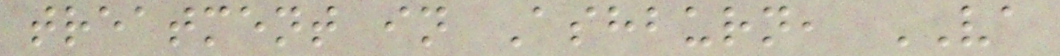treatment in Ashburn, VA
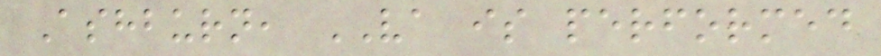Ashburn, VA is performed
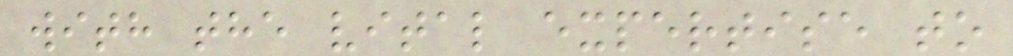with the vital expertise to
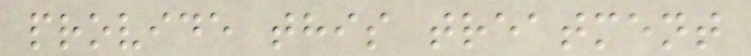provide this treatment
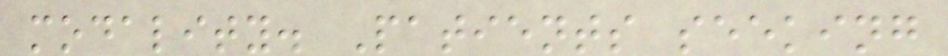modality. Patients seeking
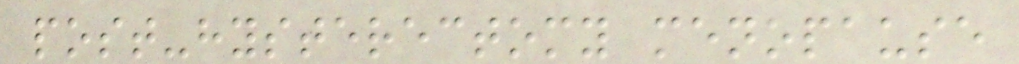post-hysterectomy menopause
